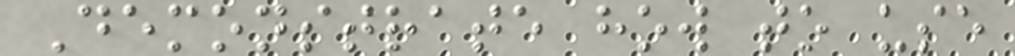Demonstrate how to use
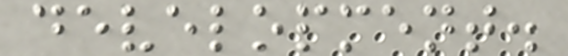development.
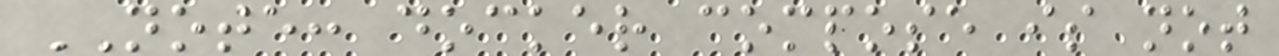NOTE: docker compose is not
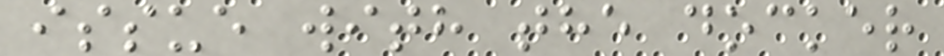issue with the docker
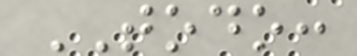TODO:
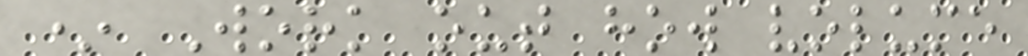* Work out how volume
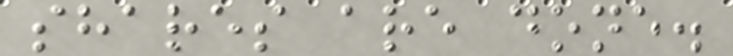shares are done.
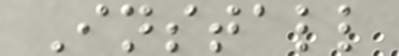Install
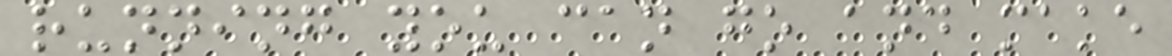running you can go and make
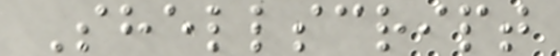Shellscript
